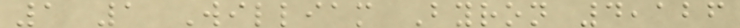1 1 William Byron 4,126
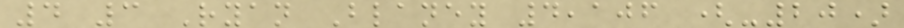4 3 Ryan Blaney 4,106 (-20)
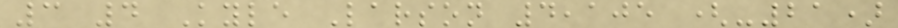3 4 Kyle Larson 4,105 (-21)
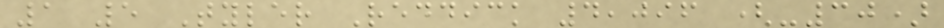1 5 Tyler Reddick 4,096 (-30)
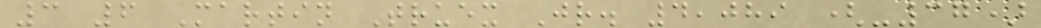3 6 Martin Truex Jr. 4,089 (-37)
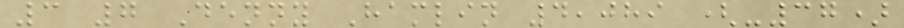3 7 Denny Hamlin 4,089 (-37)
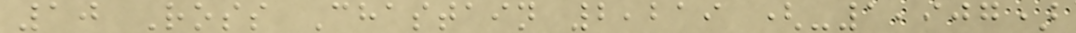10 Ross Chastain 2,219 (-1,907)
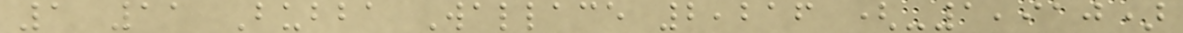1 11 Bubba Wallace 2,216 (-1,910)
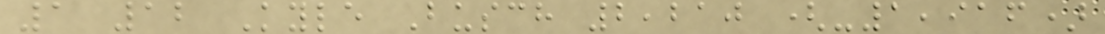1 12 Kyle Busch 2,210 (-1,916)
